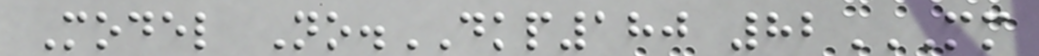Model No.DKP180 82MM
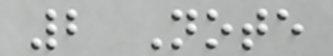2 Note
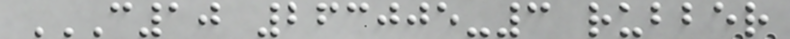C10 263005-3 RUBBER
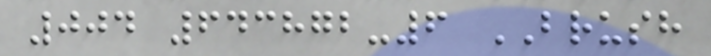004 643872-6 BRUSH
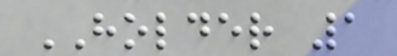HOLDER 1
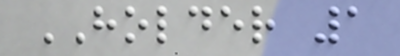HOLDER 1
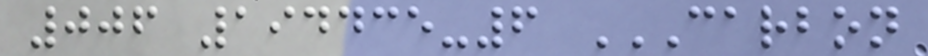006 194435-6 CARBON
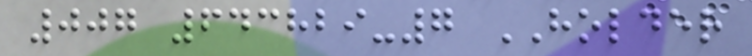007 643829-7 HOLDER
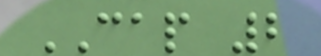CAP 2
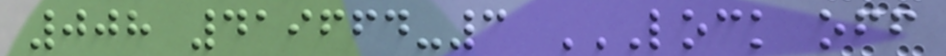008 419664-3 LOCK OFF
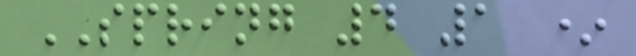SPRING 4 1 *
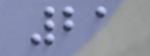21
